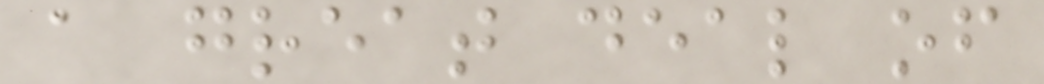a great deal of
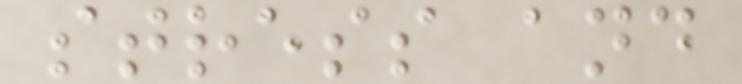stress and
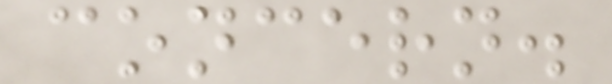concern.
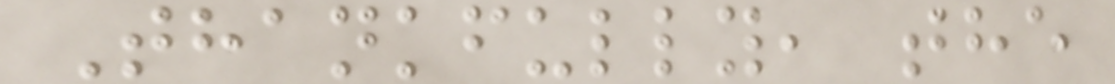Thankfully, the
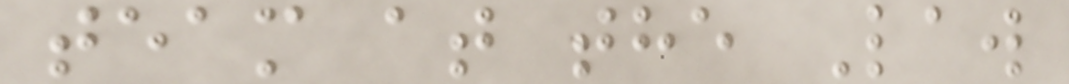team at the Law
